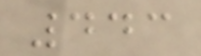443
